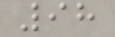98
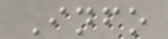Info
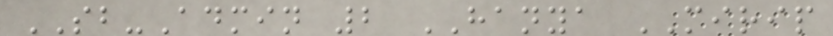SB-Admin 2 HANYA MIRIP
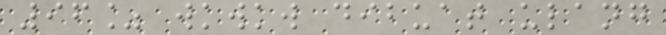96% wkwkw dibuat ulang
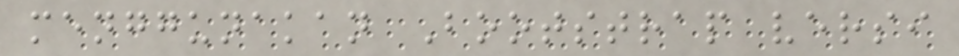menggunakan Bootstrap versi
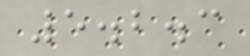5.2.3
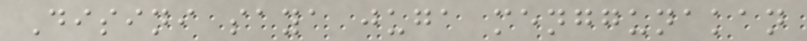Disini saya juga menggunakan
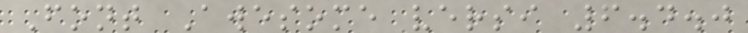Font Awesome versi 6.4.0
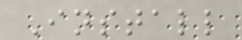Install
